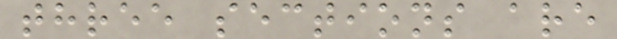three sections are
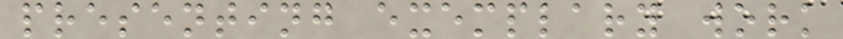presenting exemplary work
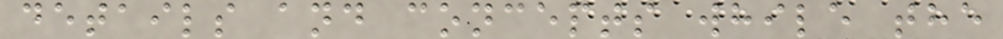details and concepts while the
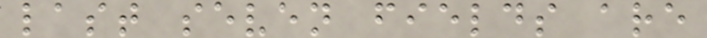last seven fields are
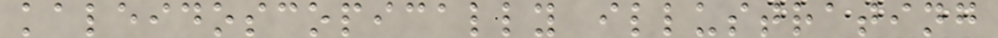kaleidoscopically illustrating
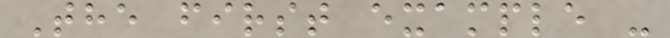The first example -
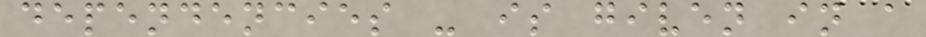dependencies - is given in a
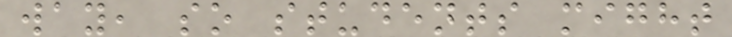way, so students might
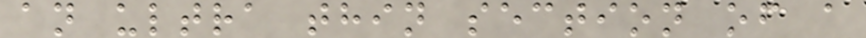an ultra thin section of a
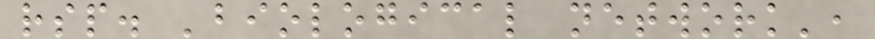rsp. 'biological network',
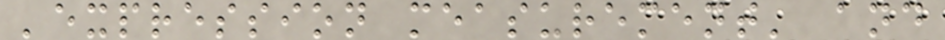'expression measurement' and
